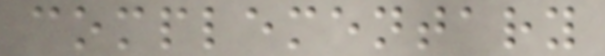complementary
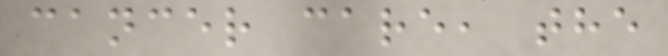cancer care, the
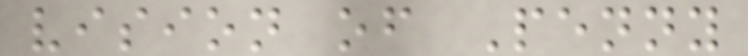vision of Penny
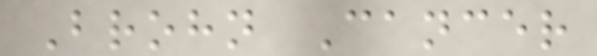Brohn Cancer
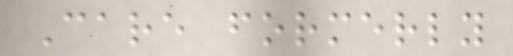Care formerly
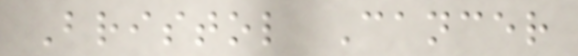Bristol Cancer
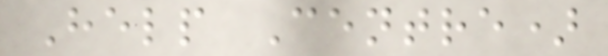Help Centre)
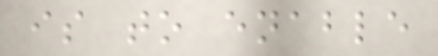is to enable
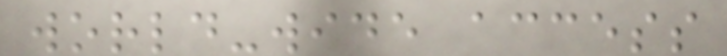world-wide access
